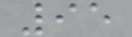95
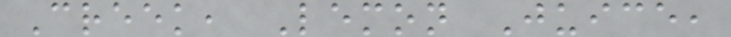Creek, Lemon Juice,
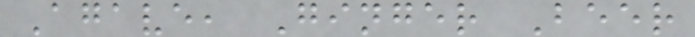Agave, Ginger Beer
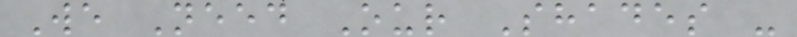We Need Our Shades -
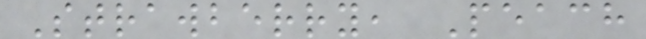Strawberry, Peach
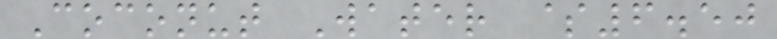Coconut Water $6.50
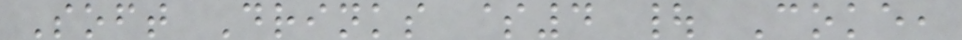Soft Drinks $4 | Coke,
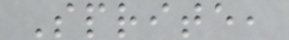Sprite,
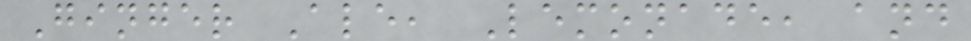Ginger Ale, Lemonade, and
